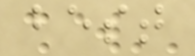best
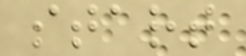start
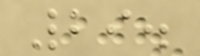29.
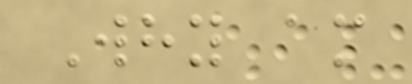Why am
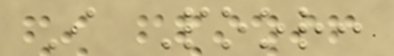I Poor:
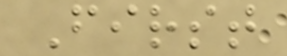First
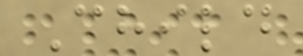Child
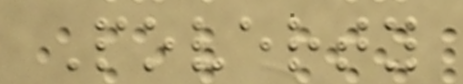Poverty
